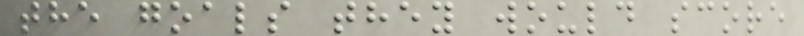the goals they would score
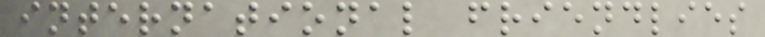international friendlies
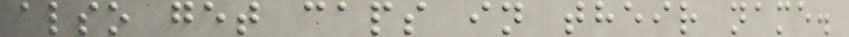also get caps in their name.
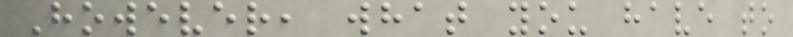However, what you have to
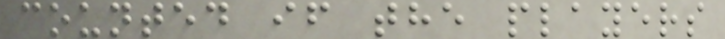counted if the players
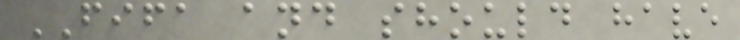FIFA and should have
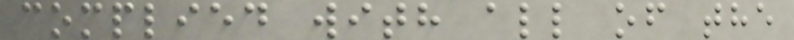complied with all of the
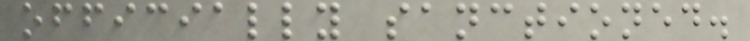officially sanctioned.
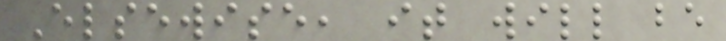Elsewise, it will be
